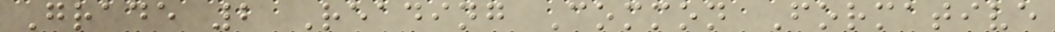Grade 2 Reading Common Formative
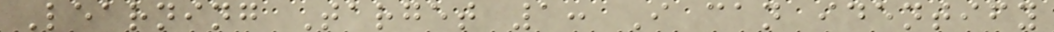Learning Target 1: I can identify
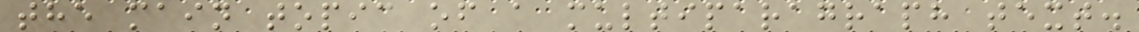the main topic of a multiparagraph text.
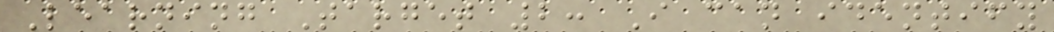Learning Target 2: I can identify
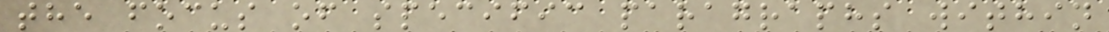the focus of specific paragraphs within
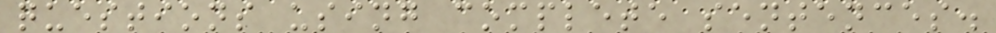questions using complete sentences.
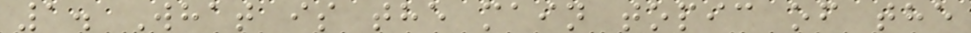1. What is the main topic of the
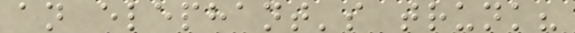an elephant's trunk?
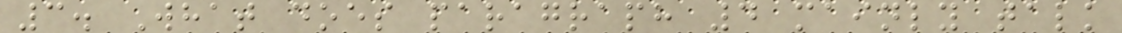3. What does paragraph 4 mainly talk
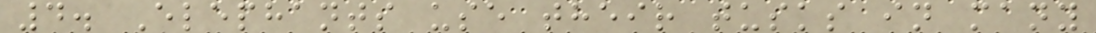4. Elephants use their tusks in many
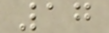17
